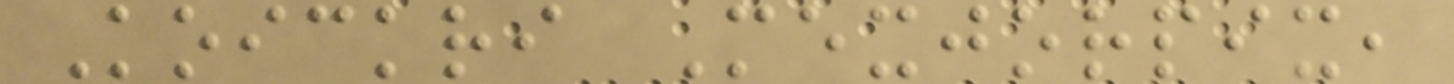Koickri Mexjorpix,
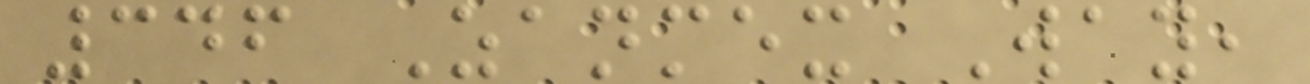346 Zanmex Way,
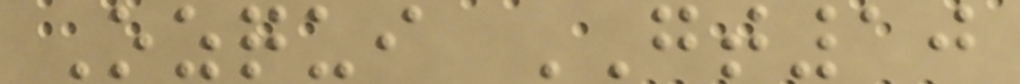Ozqui GT10
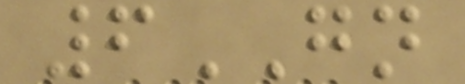6GN
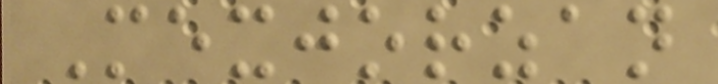Mexjorzan
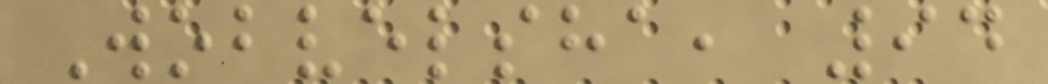Wobvelsha, 94
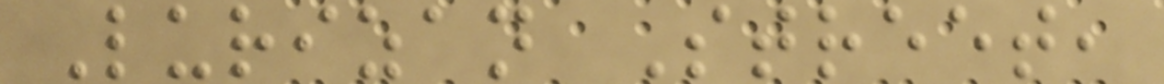Lurizan Street,
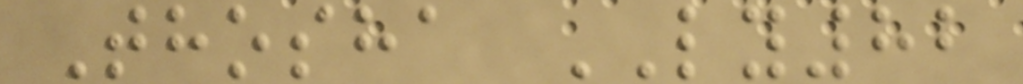Thosha LY82
